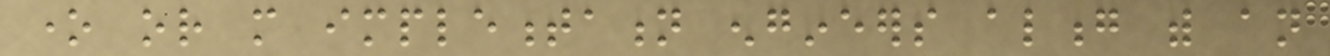one or more implementation engineers along with an
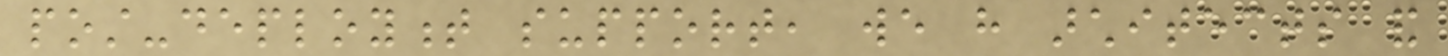post-deployment support, we have architects and
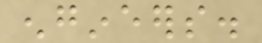engineers.
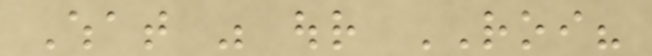What was our ROI?
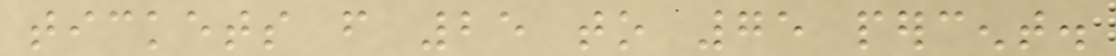tickets from 25 to 75 percent.
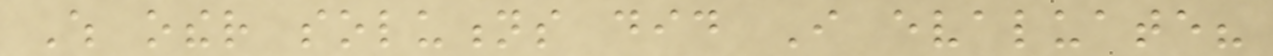Which other solutions did I evaluate?
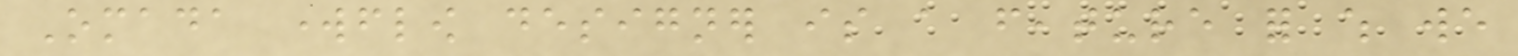Omada workflow designer is a feature for which we
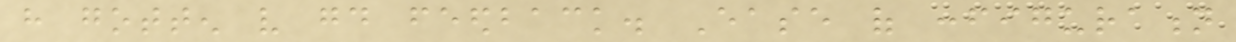have gotten very good feedback. Ease of configuration
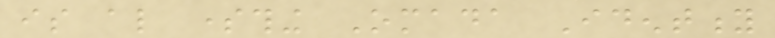is also something Omada Identity
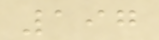197
